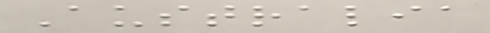Australia
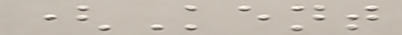(Kent
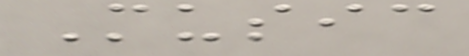Music
